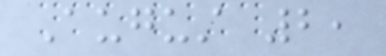August 2,
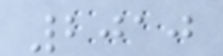2010
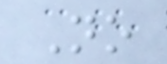No
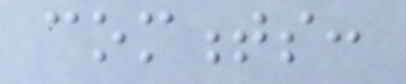comments:
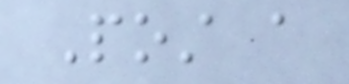Post a
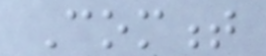Comment
